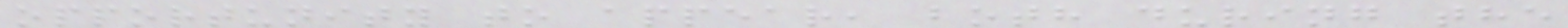opportunity to appear, both during the
